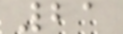21
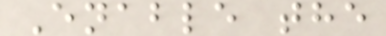Enable the
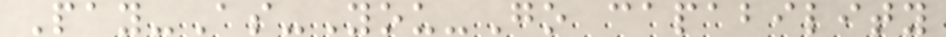Pay-As-You-Go capability
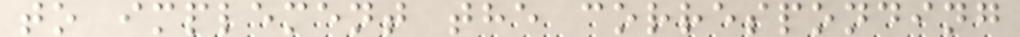to implement the corresponding
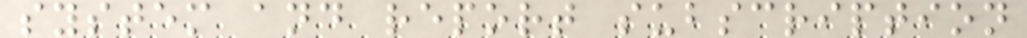system and report subscription
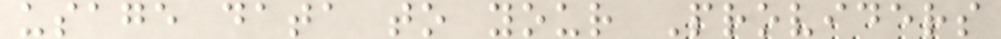usage data to your Providers
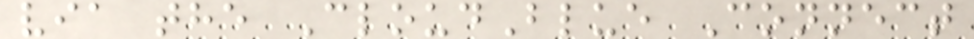via the CloudBlue Connect
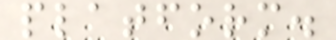platform.
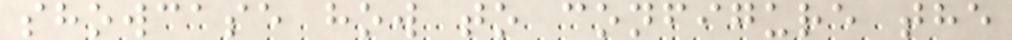showcase how to configure the
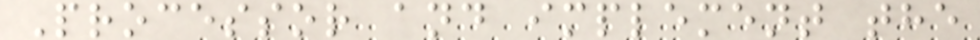Processor and implement the
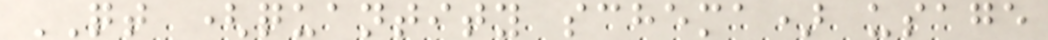QT (quantity schema) usage
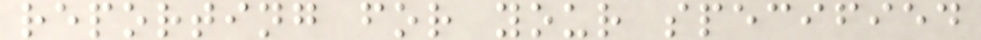reporting for your specified
